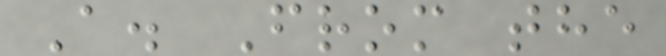A. From the
